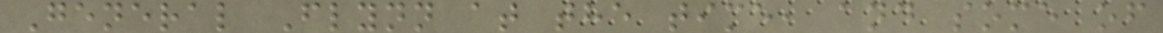General Flynn at the time, and some of
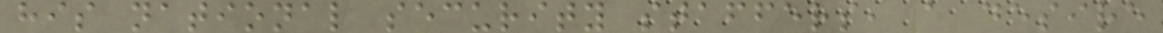his national security staffers, a desire
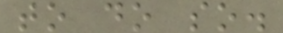to do so.
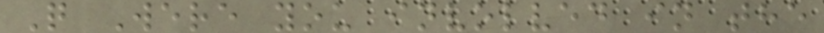Q Were you involved in the
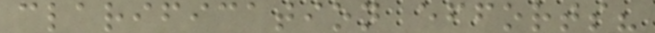clarification efforts?
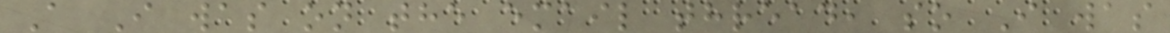A I was on the email thread, so I was
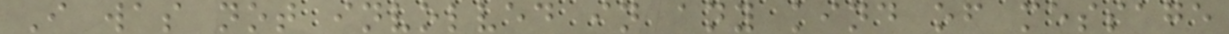I was not involved in any kind of message
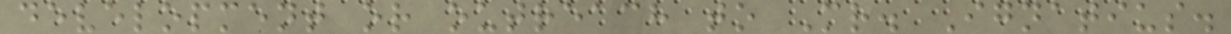development or outreach to Mr. Ignatius.
